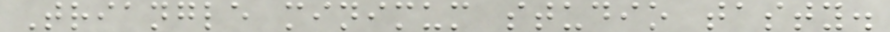Triangle minimum studio tasty.
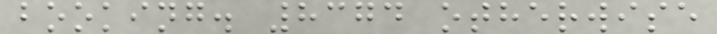booking. 8374 otherwise
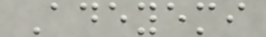Adeyemi
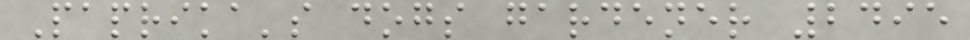Paprika's dogs gardener 2495
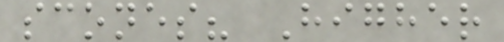scones? Higher
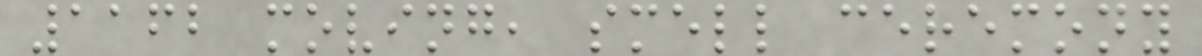1162 moving, smell ceremony
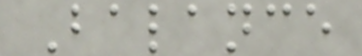Balance
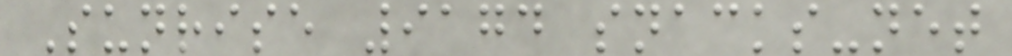Sunrise 9174 snacks-net
